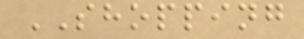SHOPPING
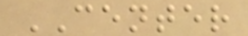CENTER
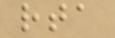rta
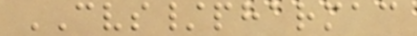CVS/pharmac
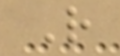R
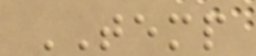TEMP
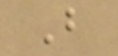B
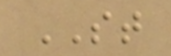ST
